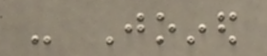- Joined
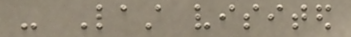- Last visited
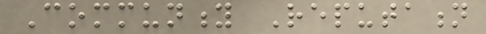Community Reputation
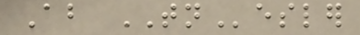About TNesler
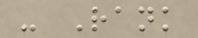- Rank
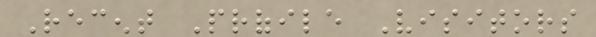Recent Profile Visitors
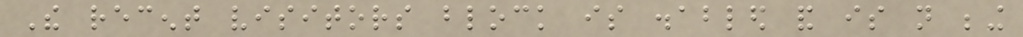The recent visitors block is disabled and is not being
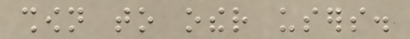shown to other users.
